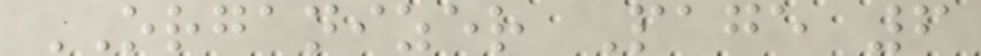ORGANIZER Page 6
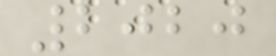2020
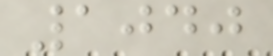1040
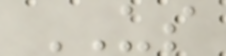US
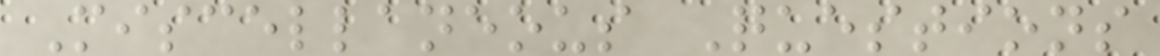Miscellaneous Questions
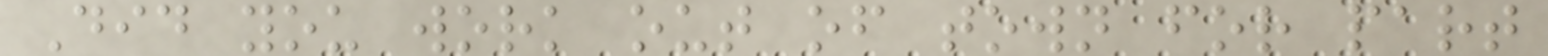Did you work out of town for part
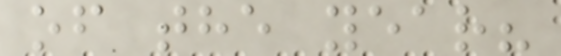of the year?
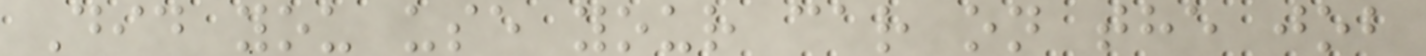Did you use your car on the job
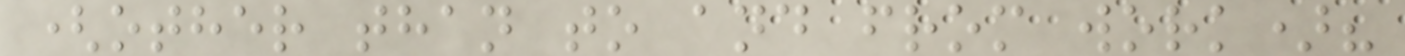(other than to and from work)?
